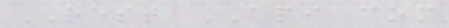REST API com
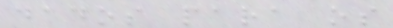dados para os
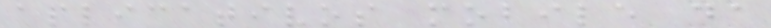aplicativos mobile da
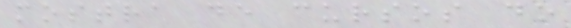mostra de cursos do
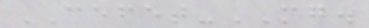CEFET-MG.
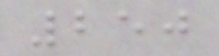250
